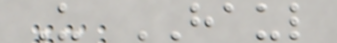U HAUL
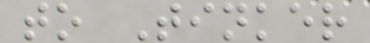to Tinker
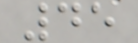45
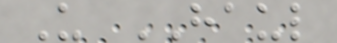U HAUL
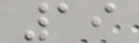19
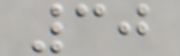30
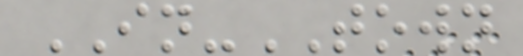IN-TOWN
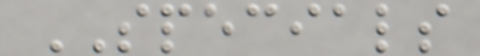SPECIALS
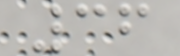36
